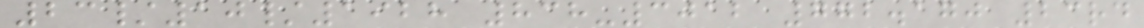23/10/1928 838-3012 772.170 23rd
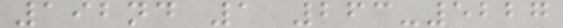192nd 1 263-5227
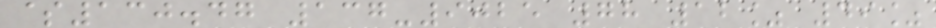$130.47 137-9025 78 12% 49%
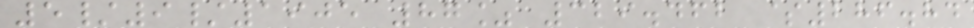5/9/1905 87% 329.462 $286.84
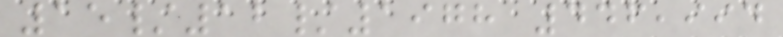15/12/1978 446,994
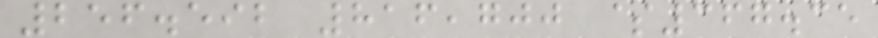256.592 816,700 $367.35
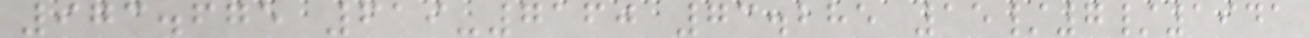973.675 619-7160 73.285 15/7/1941
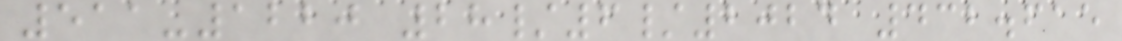511-1220 28/6/2024 432.615
